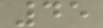45
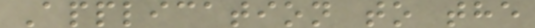Application to the
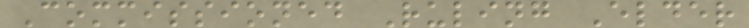Commissioned Ruling Elder
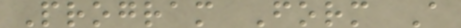Program Form A
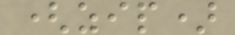(zip)
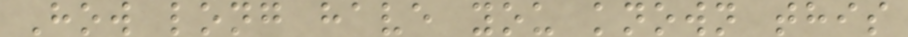How long have you known this
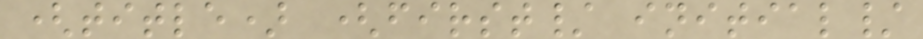(title) (first/ initial/
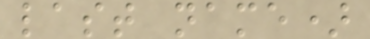last name)
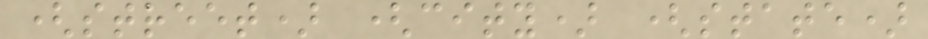(street) (city) (state)
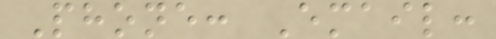Phone: Email:
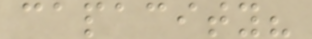capacity?
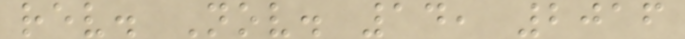rev. Nov. 14, 2016
